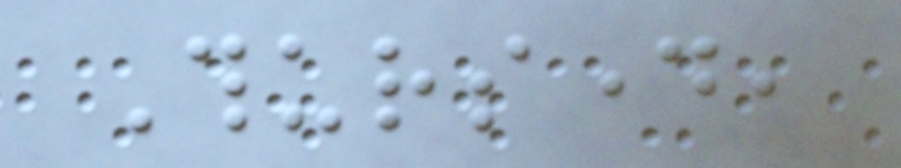Thursday,
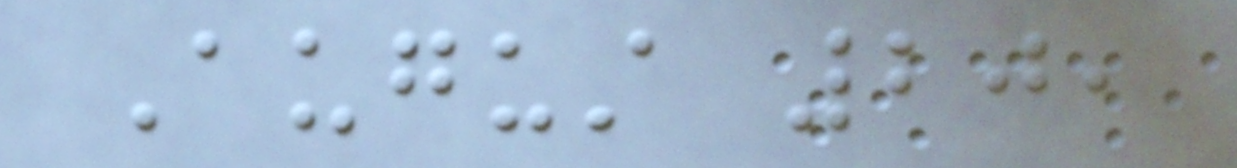August 20,
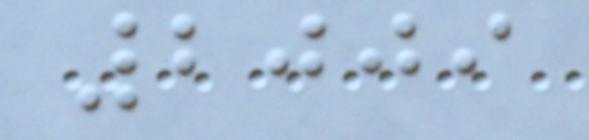2009
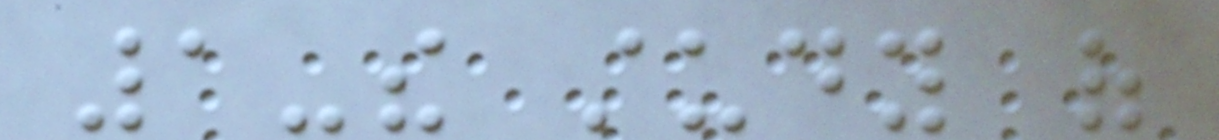1-the study of
